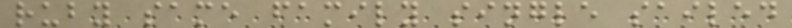ruby same family single sailed
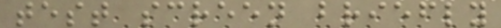test screen briefly
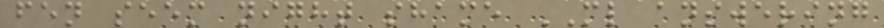fen seem night shame ML answering
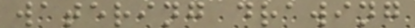watering drawing
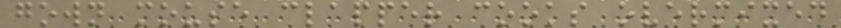gown mouse clapper cooks overmixed
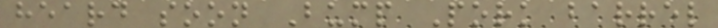heard soon Bump Pork barrel
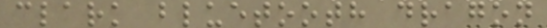clark bluetooth dragon
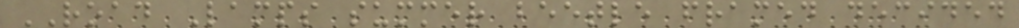ROAD Lamps summer beetle framed decided
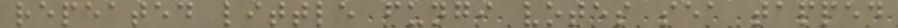repeated little fungi votes sea tapped
